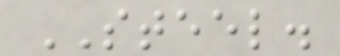STEEL.
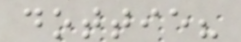dottie?
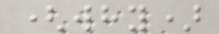(why)
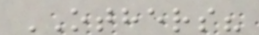OTHERS?
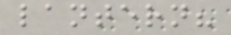lantern?
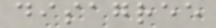disagree
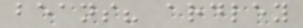beans? ardley
